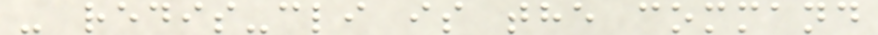- redis-cli is the command
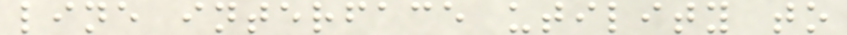line interface utility to
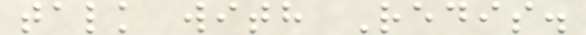talk with Redis.
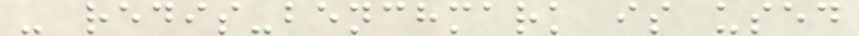- redis-benchmark is used
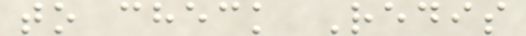to check Redis
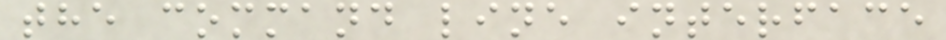the command line interface
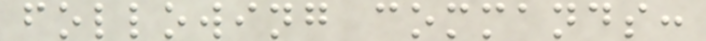following commands:
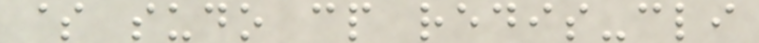$ sudo cp redis-cli
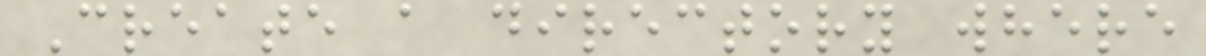Create a directory where
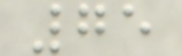75
